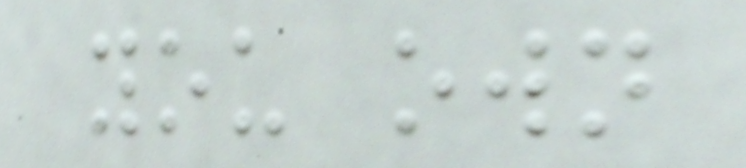you own
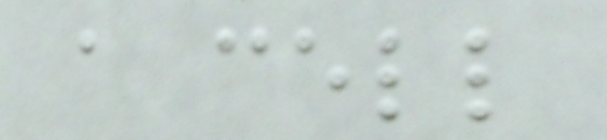a cell
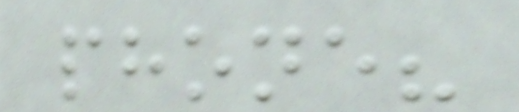phone?
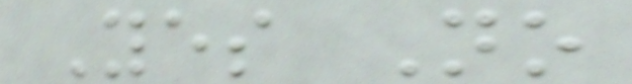Yes No
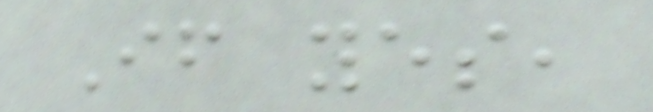If yes,
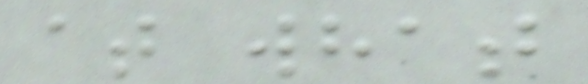at what
